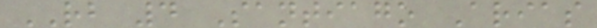RB 4 Santiago Arias
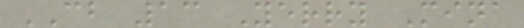CB 13 Yerry Mina
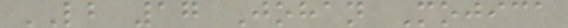LB 17 Johan Mojica
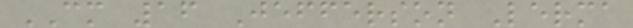CM 16 Jefferson Lerma
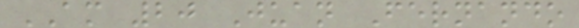AM 20 Juan Fernando
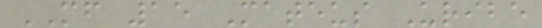MF 15 Mateus Uribe
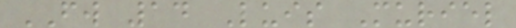FW 14 Luis Muriel
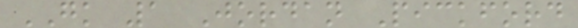GK 1 Jordan Pickford
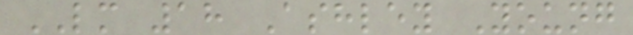LM 18 Ashley Young
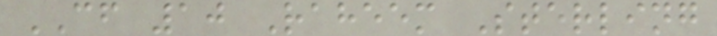CF 10 Raheem Sterling
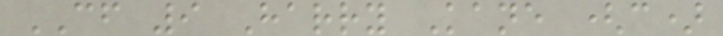CF 9 Harry Kane (c)
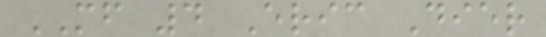MF 4 Eric Dier
